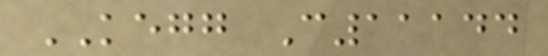KEGG C11144
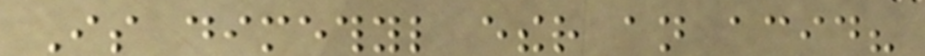Is dimethyl ether an acid?
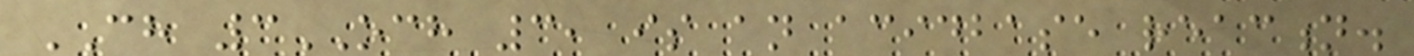CH 3OCH 3, is an acidbase reaction.
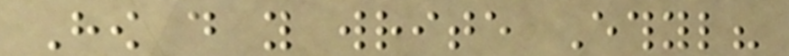How do you write Ethyl?
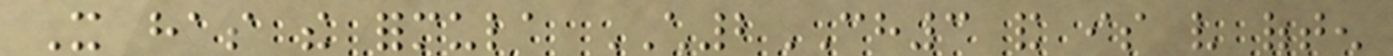It has the formula CH2CH3 and is very often
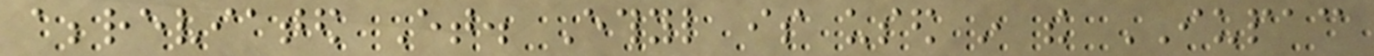abbreviated Et. Ethyl is used in the IUPAC
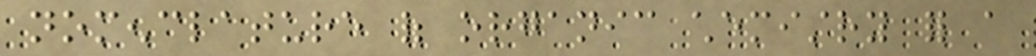nomenclature of organic chemistry for a
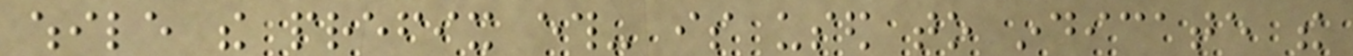while the prefix eth- is used to indicate the
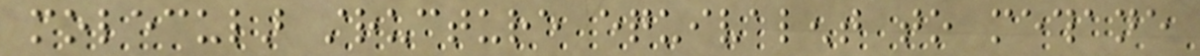molecular structure equivalent to methane
